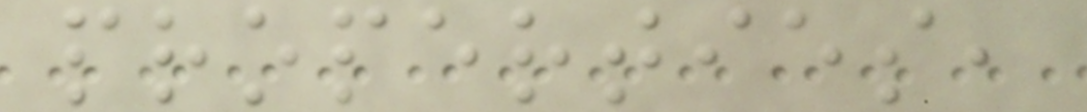properties,
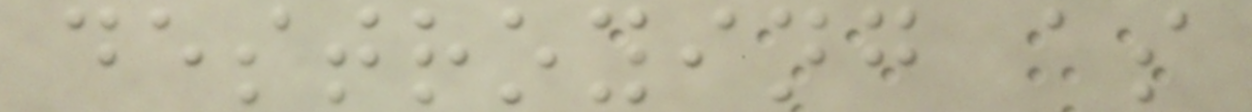destroying as
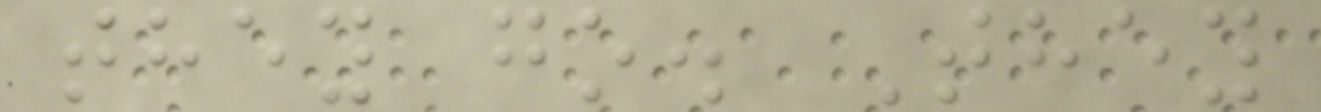they go. They
